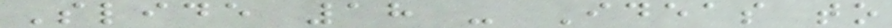Slide 18 - Ideas to
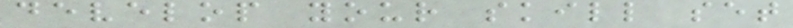develop your skill set
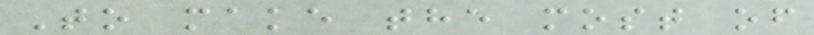To make the most of
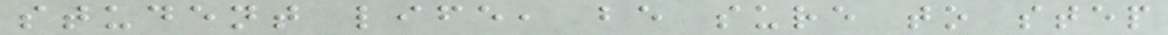student life, be sure to step
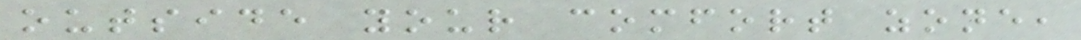outside your comfort zone,
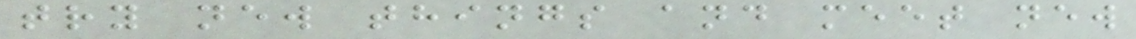try new things and meet new
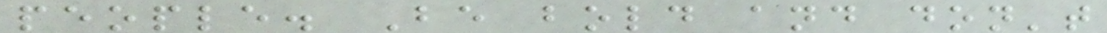people. Be bold and don't
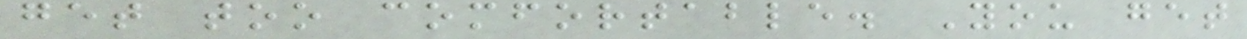get too comfortable. You get
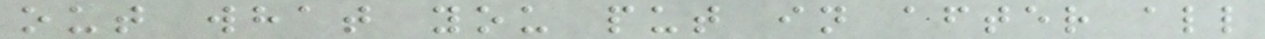out what you put in after all
